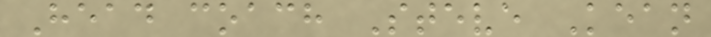Head coach Steve Kean
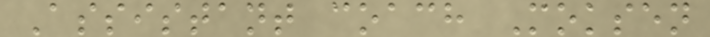Assistant coach Moksen
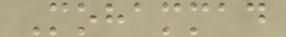Mohammad
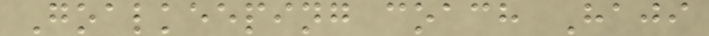Goalkeeping coach Haji
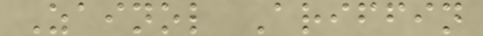Zainol Ariffin
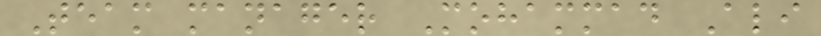Team manager Mohammad Ali
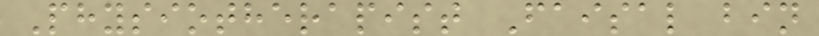Physiotherapist Faisal bin
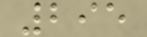295
